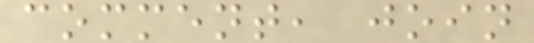comment, join
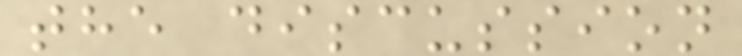the discussion
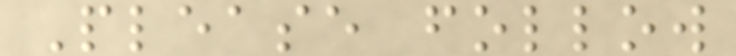Please follow
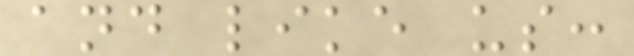and like us:
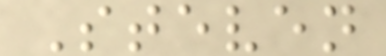Steven
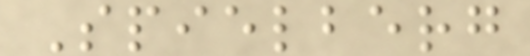Spielberg
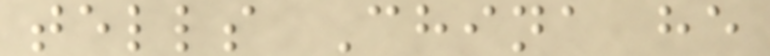tells China he
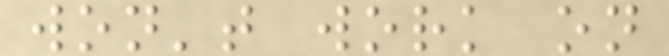won't work on
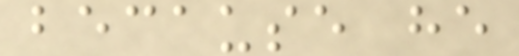because he
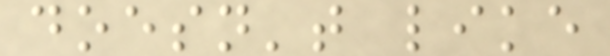doesn't like
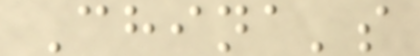China's
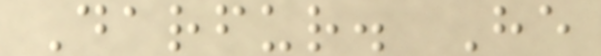Darfur. He
